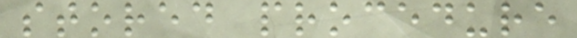stored procedure
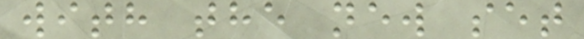with the new set
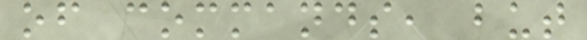of commands, but
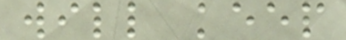will keep
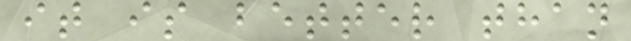it is better than
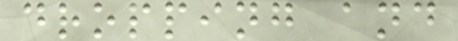dropping and
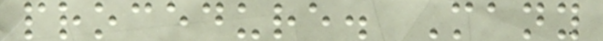procedure. Many
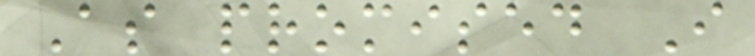As promised I
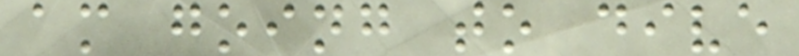am going to dive
